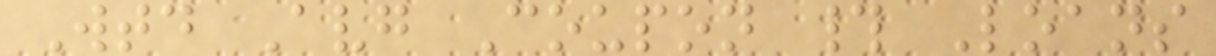Wtd Avg Coupon # Loans
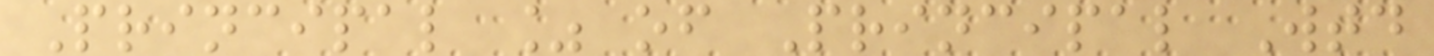Principal % of Principal Wtd
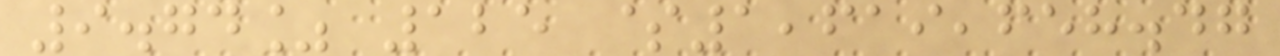9.74% 125 $1,619,658.47
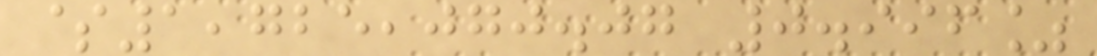$1,725,070.07 0.996%
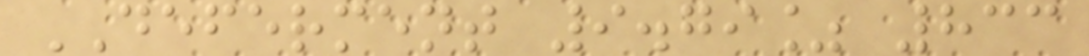DEFERMENT 9.79% 833
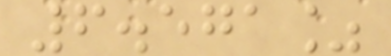6.571%
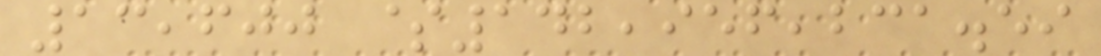13,600 $142,956,231.59
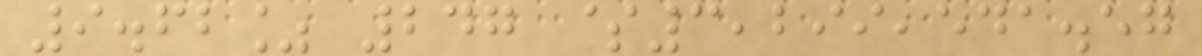9.62% 247 $3,299,541.57
